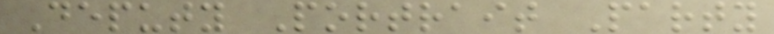Deputy Portrait Party
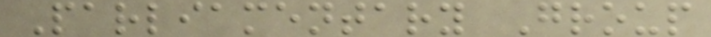Parliamentary Group
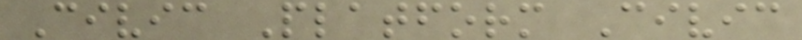Civic Platform Civic
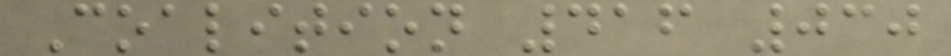Coalition 416 030
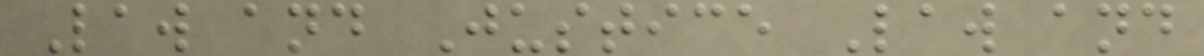Law and Justice Law and
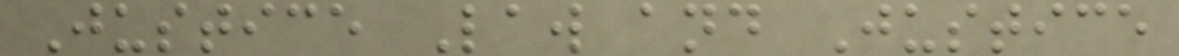Justice Law and Justice
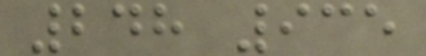248 935
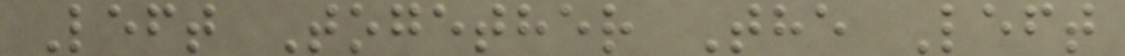Left Together The Left
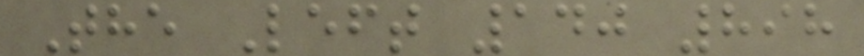The Left 140 898
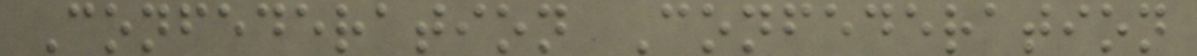Confederation Confederation
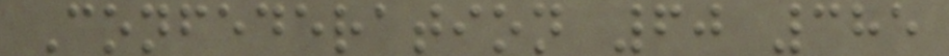Confederation 60 385
